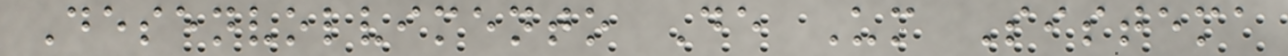Desenvolvimento De Um Sistema
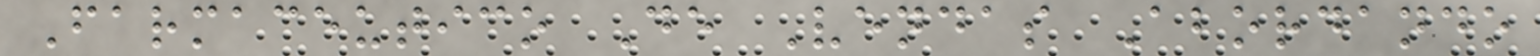Farmaceutico De Vendas Abordando
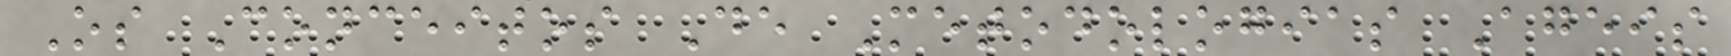Os Conceitos De Metodologias Ageis
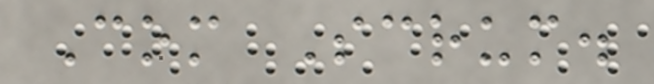Com Scrum.
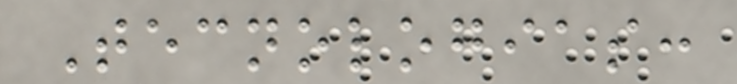Tecnologias:
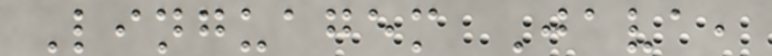Linguagem Java,
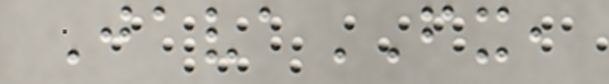JavaFX,
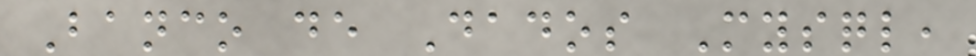Banco de Dados Mysql,
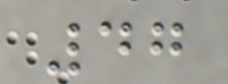47
